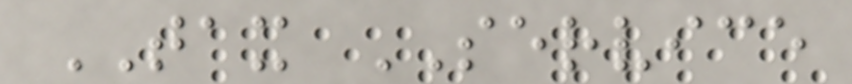TAX SERVICE
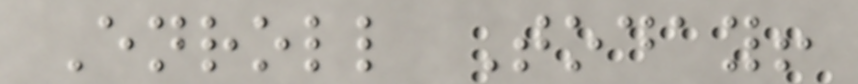Enroll Today!
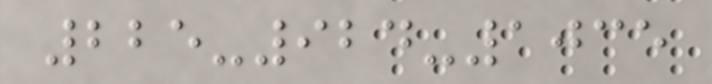225-924-1035
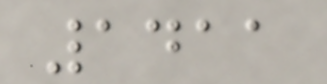1411
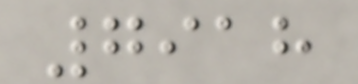7918
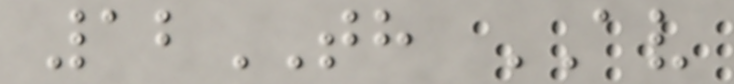12TH AV
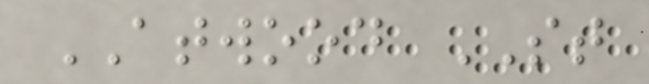ATWOOD ST
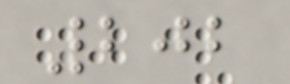202
